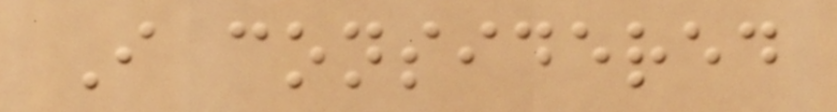I considered
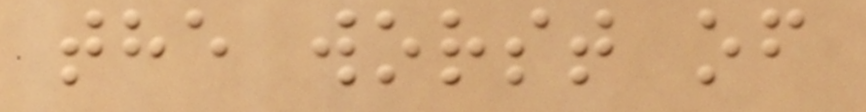the worst of
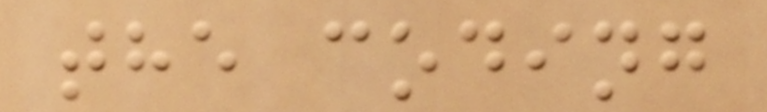the coding
